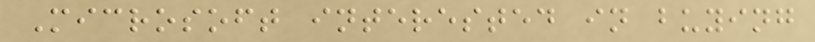Microsoft interested in buying
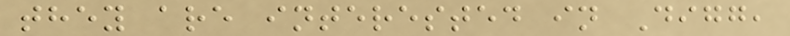they are interested in Digg,
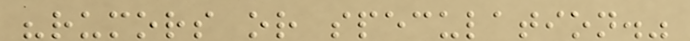"rumors or speculation."
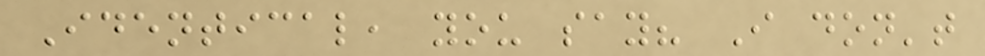Identical, you say? I don't
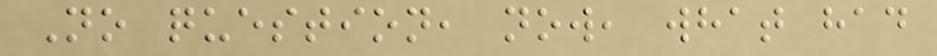No question, now, what had
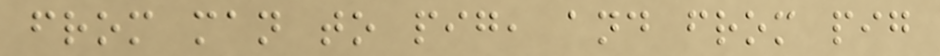from man to pig, and from pig
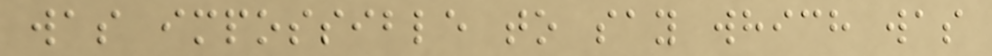was impossible to say which was
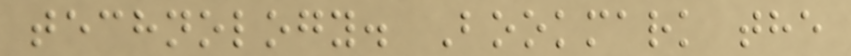technology. Bookmark the
